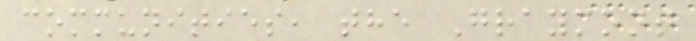communities, the Graymont
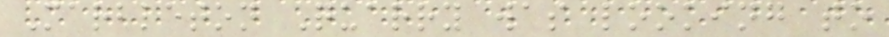Marbleton Quarry was looking to
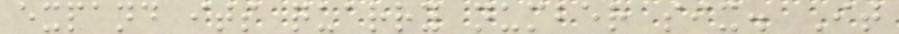expand its quarry number six. It
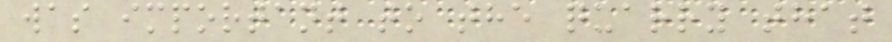was important to the quarry that
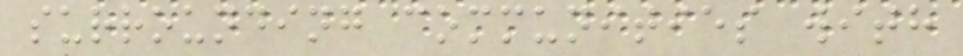surrounding communities with
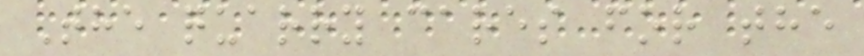The quarry cares for the
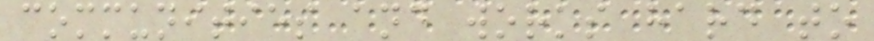communities and works hard to
